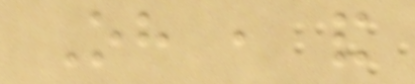Oh , and
